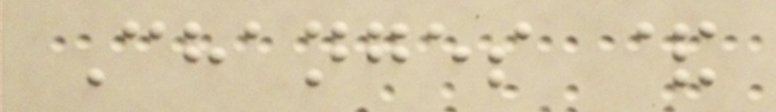Changes &
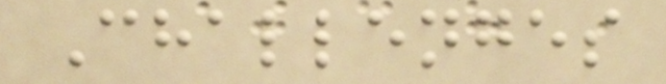Challenges
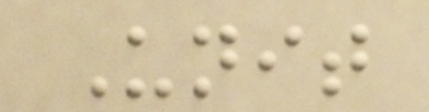Unit
